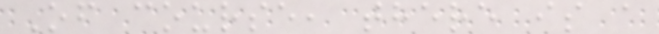Of course, there is a
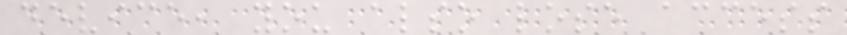device, you also lose access
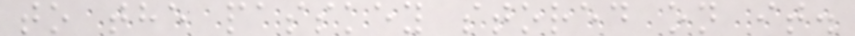to the passkey stored on it.
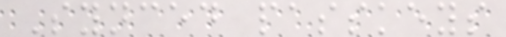Synced passkeys
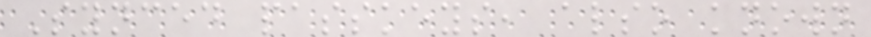Synced passkeys, also known
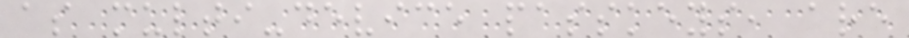as multi-device passkeys, are
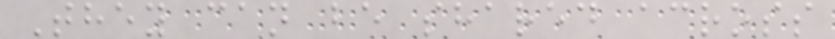They can be shared across
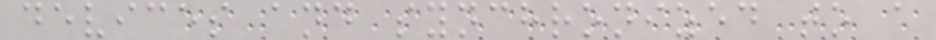devices and synchronized to a
